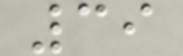39
